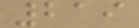219
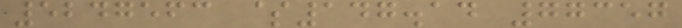5247563 $147.14 77357
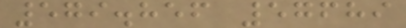579.856 57689
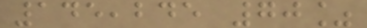145,245 70%
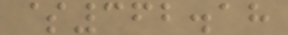$362.18
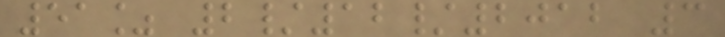51% 2/12/2012 3
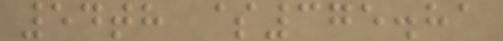54th $375.81
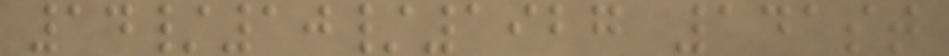14/10/1927 141st
